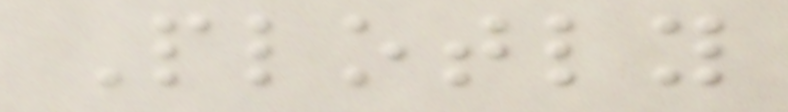Plotly
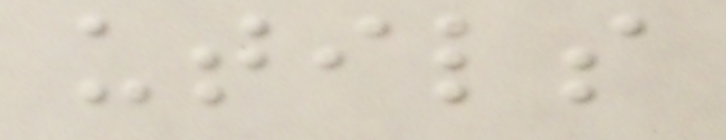utils
